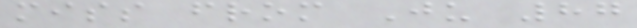miss from Ju 87
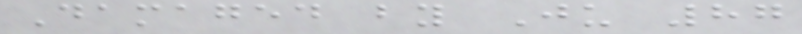Damaged by Ju 87
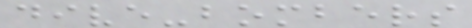dive-bombers
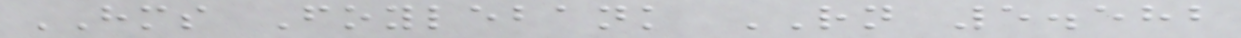HMS Foylebank RN 5.582
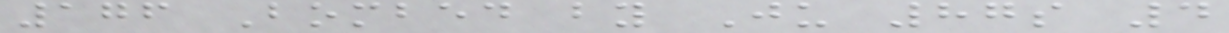176 Bombed by Ju 87s 4
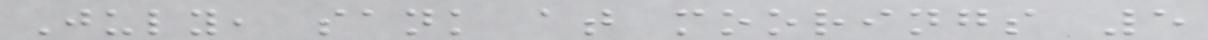July, sank at moorings 5
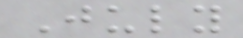July
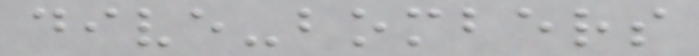dive-bombers
